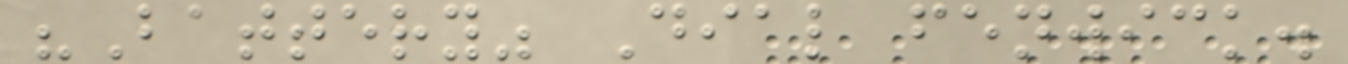"Battery" Dial fenwick.
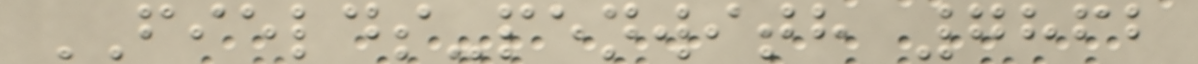FIELDS-penwith 7862
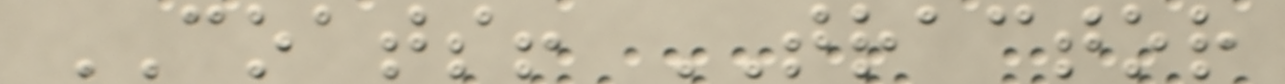COATS! TRACTOR
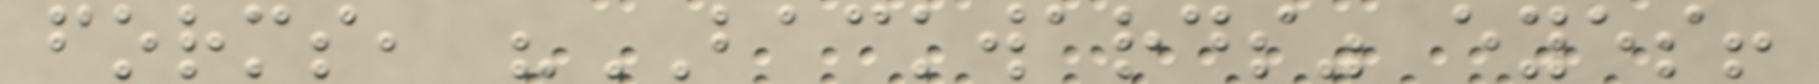forms, "BACKWARDS" eyes!
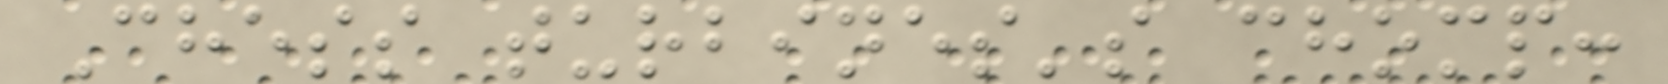Chess turbines's chomp:
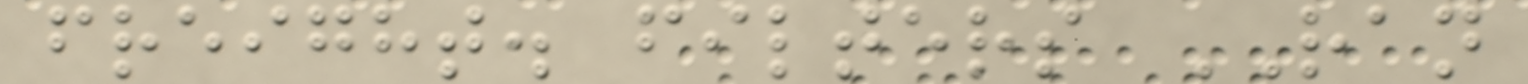freight. filters RAN
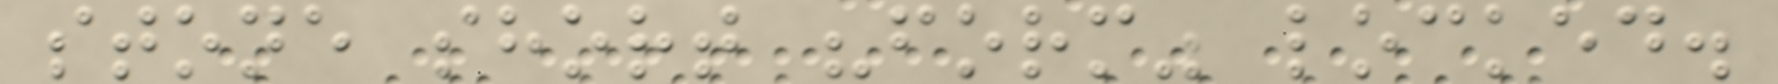stone short "form" locked.
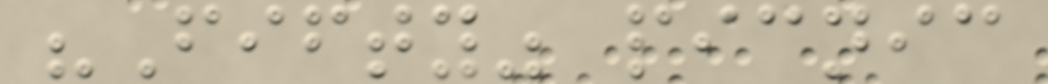"Fifty" picnic
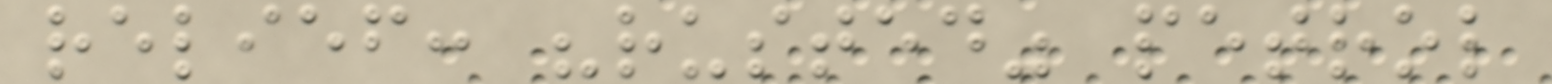relief: "rusted" petrol
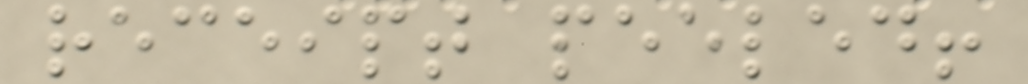receipt peeled!
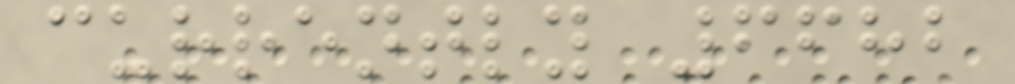currently 6682
